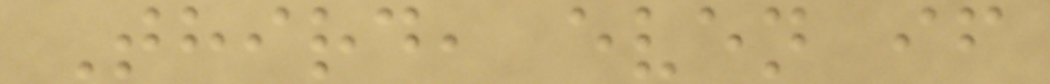Third, even if
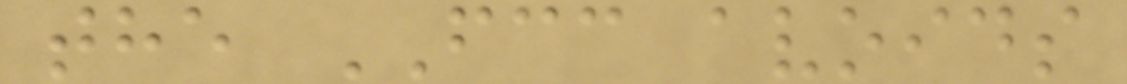the FCC avoids
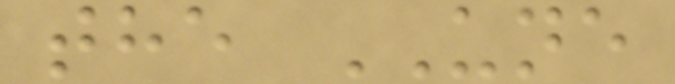the UNE
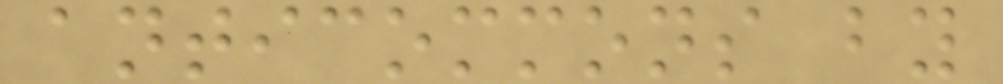anticommons by
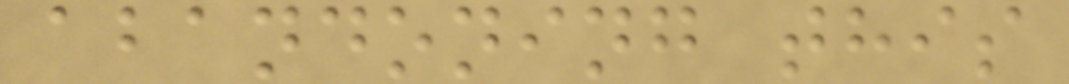abandoning this
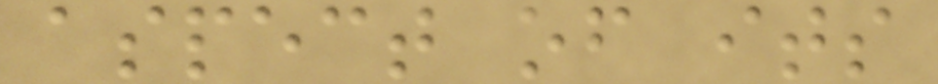aspect of its
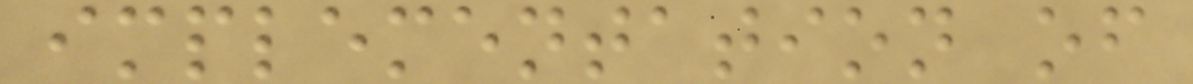implementation of
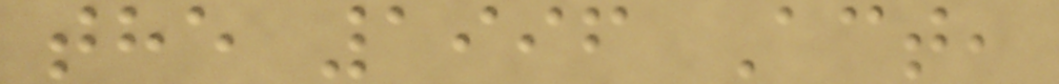the 1996 Act,
